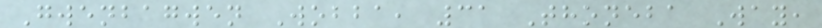Gwenbagwen Wobba, 31 Thoneba Way,
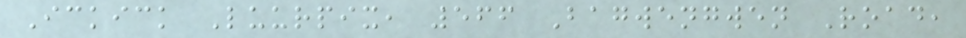Ickick Luurpix, 566 Bagwengwen Road,
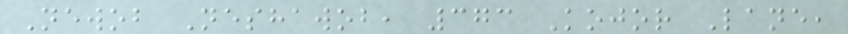Newob Neshawob, 373 Kojor Lane,
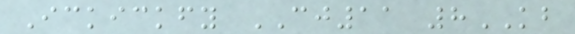Ickickfy CJ11 8KB
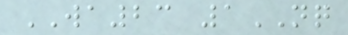WA23 1NQ
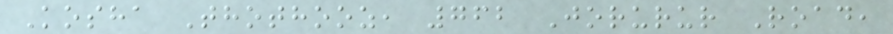Kosha Thothooz, 762 Jorurur Road,
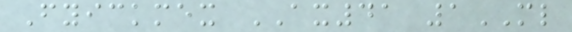Fyickmex AX41 1ML
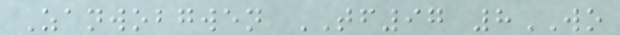Zanwobgwen TF97 8WO
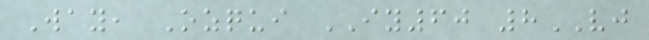Way, Ozqui IY60 8VJ
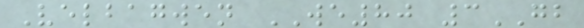Velbagwen WE80 3GB
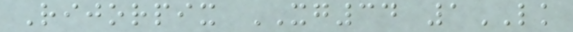Rijorpix XG34 1LK
